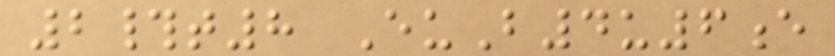2#t8 EuB4u6e
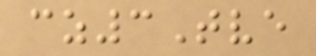cz3Tve
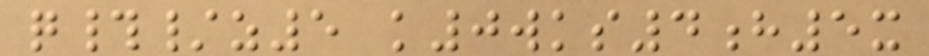q#/z5 k0wks4h5x
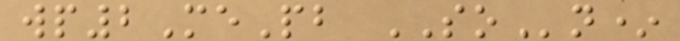wp2MePb SOn*
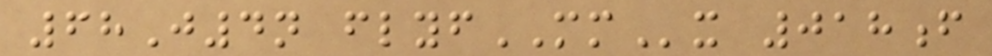68J4n flyfMMx 018f
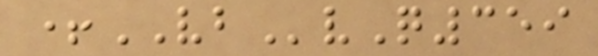+VBvQ359
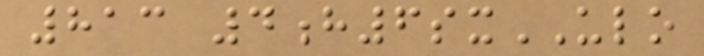813 4h6sxULO
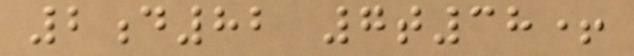2d82 7t38+
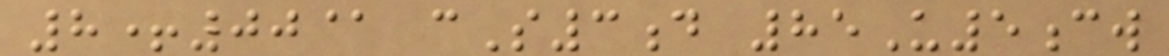8+00@ cS3d 85U5cw
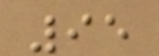95
